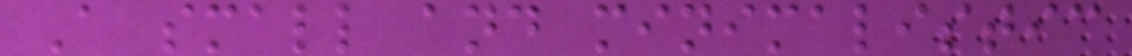A small and minimalistic
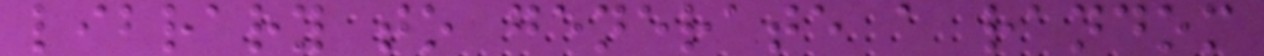library to generate a random
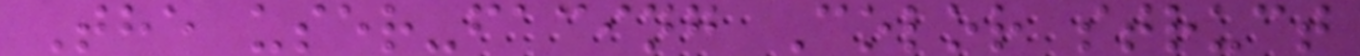The user-facing Color struct
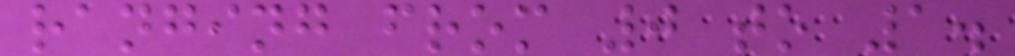ranging from 0 to 1.
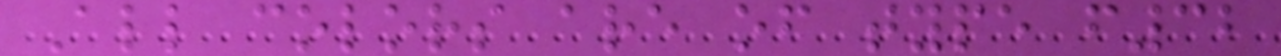All colors are of type f32
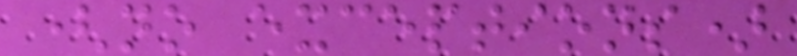(no exceptions)
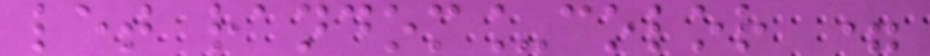let random_color =
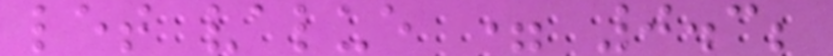let value = 0.3;
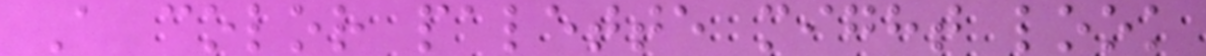A color palette might look
